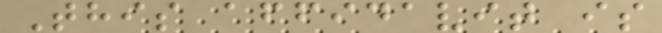This affidavit is
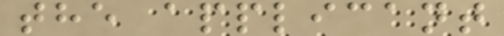the applicant
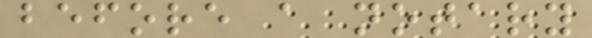before a notary
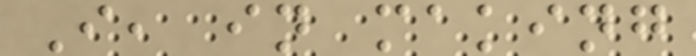I, in making
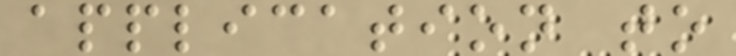application to
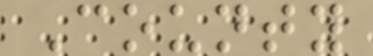County
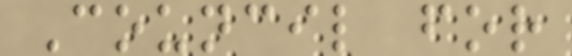Council for
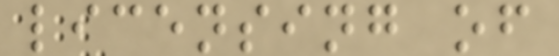licensing of
